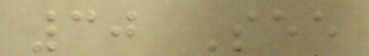30 See
